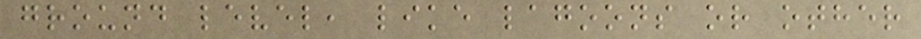ground level, like lagoons or other
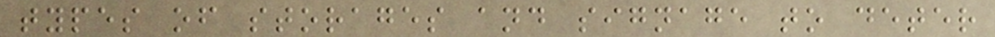types of storages and signage to deter
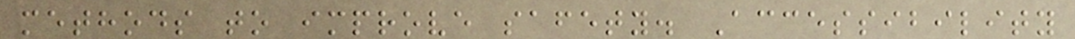methods to improve safety. Accessibility
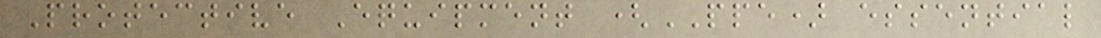Protective Equipment (PPE) essential
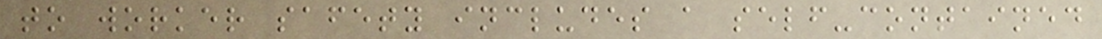to worker safety includes a self-contained
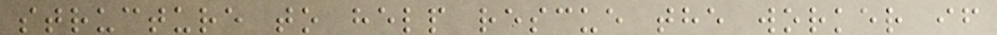structure to help rescue the worker if
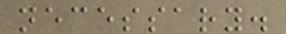necessary.
